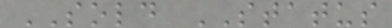SOLD STATUS
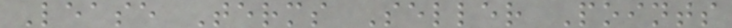Lease Terms Seller Points
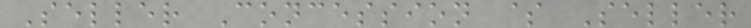Seller Concession $ Seller
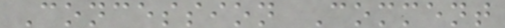Concession Comment
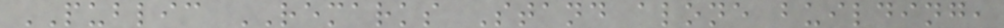PUBLIC REMARKS Stand alone building,
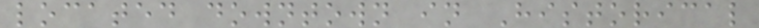located downtown in Historical
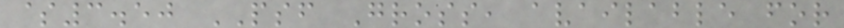$3.50 PSF Gross, available for
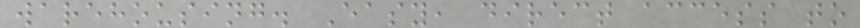warehousing. Easy, direct access to
